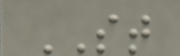ST
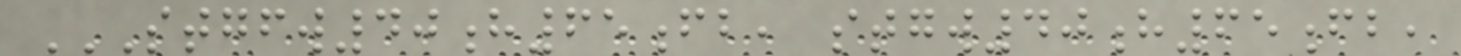STGFW40H65FB, STGW40H65FB,
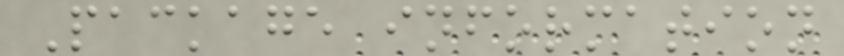Package information
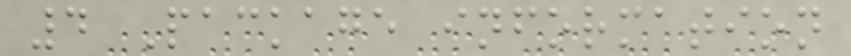4 Package information
